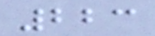223
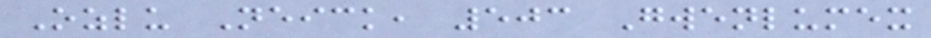Ozlu Neick, 503 Gwenlumex
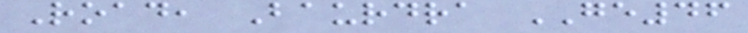Road, Baurdra GE46
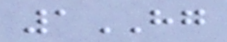1HG
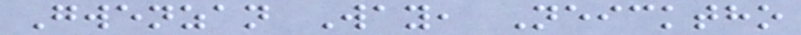Gwenzan Way, Neicktho
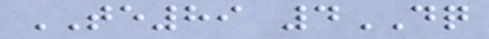TE89 4DQ
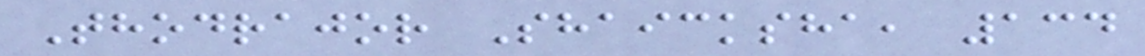Thodrajor Shaicksha, 134
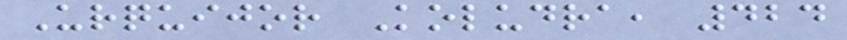Urquijor Koludra, 424
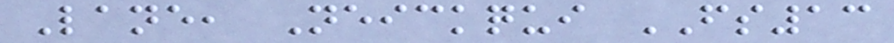Lane, Neickqui FS13
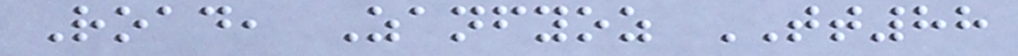Road, Zanfyoz TT88
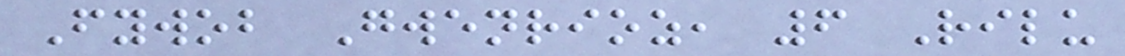Fywob Gwenrioz, 6 Rilu
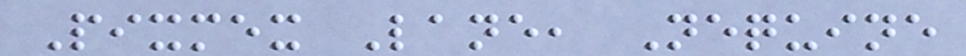Pixmex Lane, Nequine
